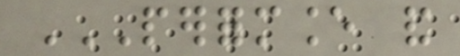PERFORMANCE AND
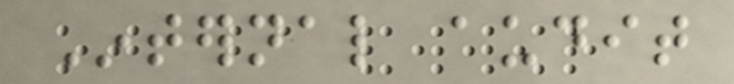Internal audit
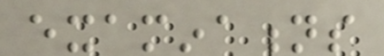examinations
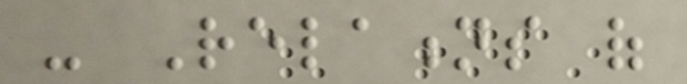- Relations of
